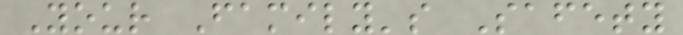Your Family's Safety
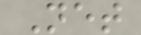Net
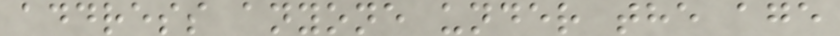address anyone under the age
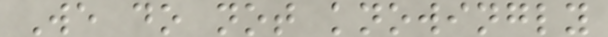We do not knowingly
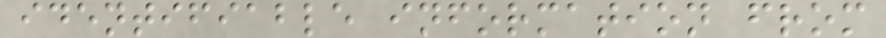identifiable information from
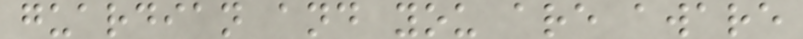guardian and you are aware
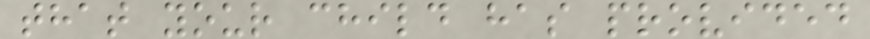that your child has provided
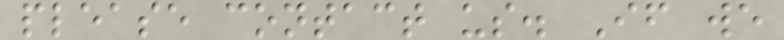please contact us. If we
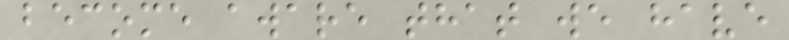become aware that we have
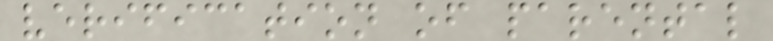verification of parental
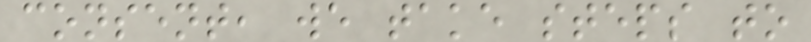consent, we take steps to
